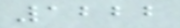1222
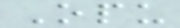Opu
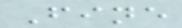Fine
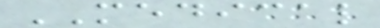MEDICAL
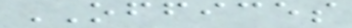OFFICES
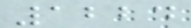1224
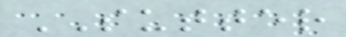SUTTER
